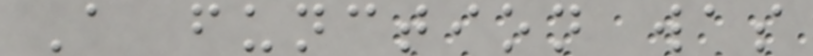A function was
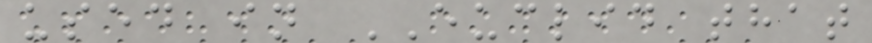used in EUCLID that
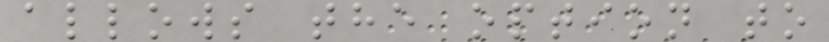allows the option to
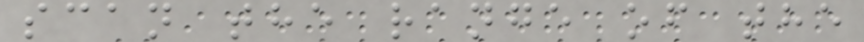scan the range of the
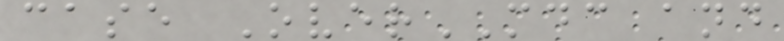case OverMDC and
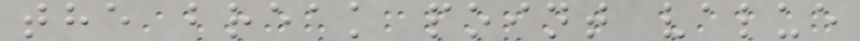the break point value
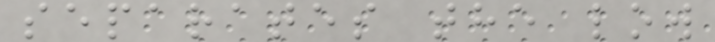separates the low
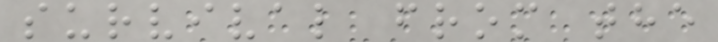survival from the
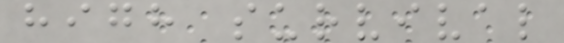high survival
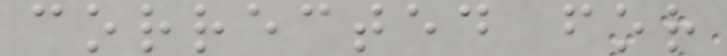corrected for
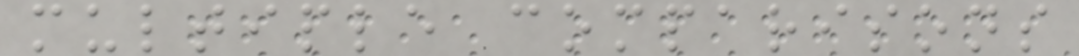multiple comparisons
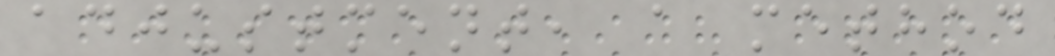adjustment, a method
